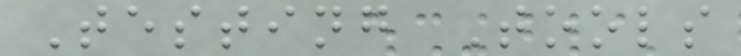Testing Tools
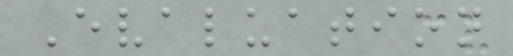Evaluation
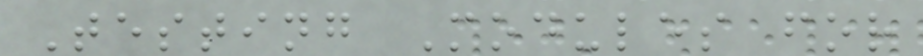Testing Modules for
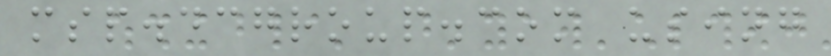msp.dcgroup.com using
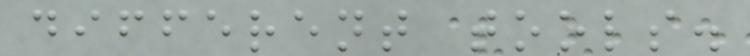different tools.
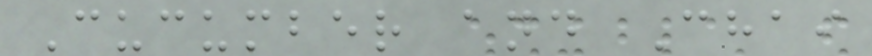Cucumber and Chai
